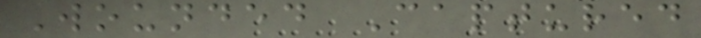Wounded Captured
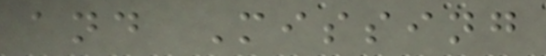and Missing
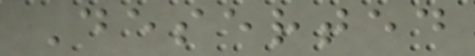Deserted
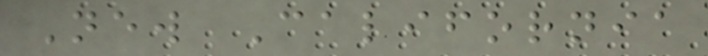New California
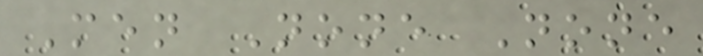Men None None
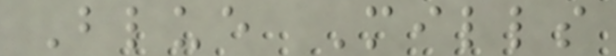Blue Mills
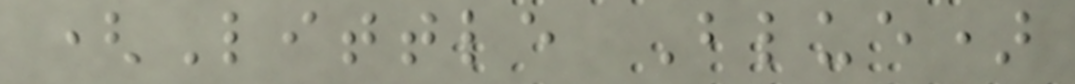(Little Blue)
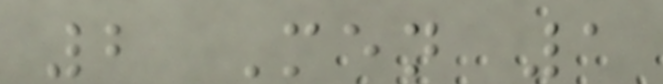2 Men 1
